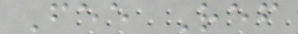Fee Ref
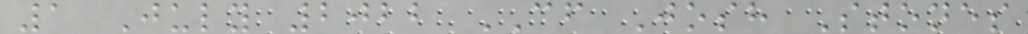1 July 2022 CF Josh Stones
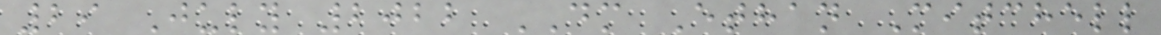29 July 2022 DM Ethan Mitchell
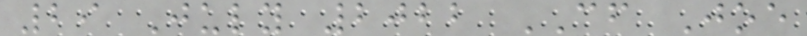29 July 2022 CF Joe
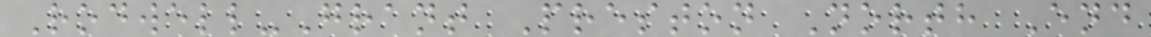Rodwell-Grant Preston North End
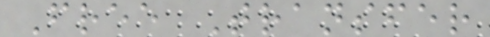Free Transfer
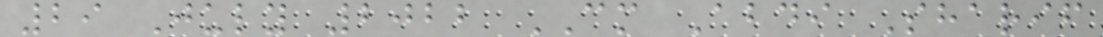29 July 2022 CM Abdi Sharif
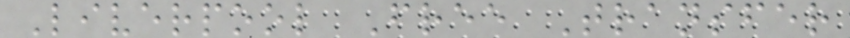Liverpool Free Transfer
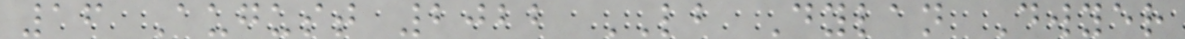16 August 2022 LB Dylan Dwyer
